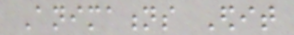Animations Edit
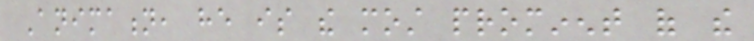Animation, he is the most prominent of the
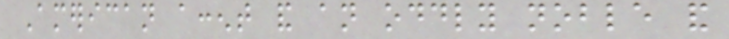American accent and an oddly noble and
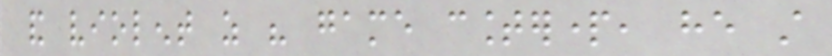and violent as his game counterpart, he still
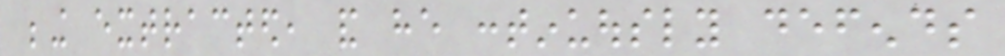being extracted, and he continuously defends
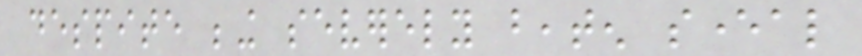despite being severely beaten several
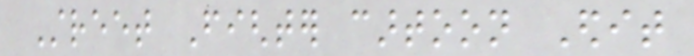Street Fighter cartoon Edit
